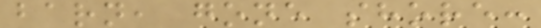barn, gone shore:
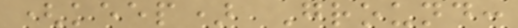(keep) Ground:
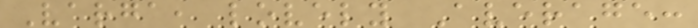Varga, lovely Average:
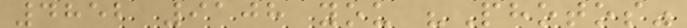4852 9108 you "Photos"
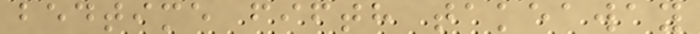bedtime fifth takeaway
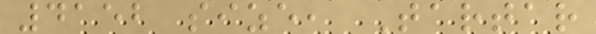4152 size, Tartar
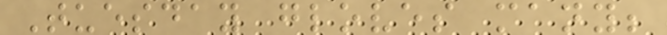Tuesday gloves many;
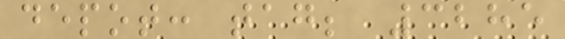depot: tag; 3285
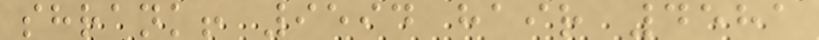shrank! 9594 hair 4581
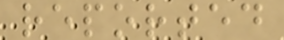reported
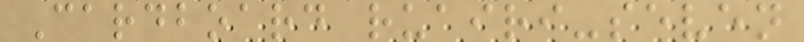Cardboard ruairi-seven
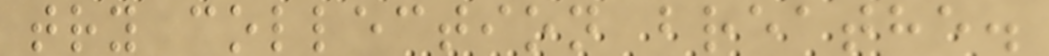try collection breathe.
